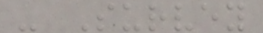- Survey
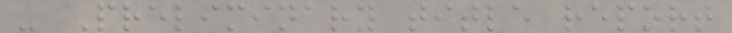- Preliminary title report
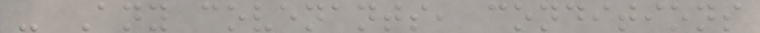- Any covenants, conditions
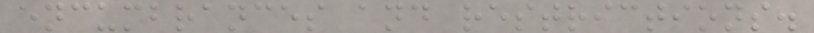encumbrances and restrictions.
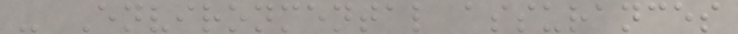- Environmental assurances
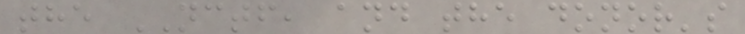the NCTF, and the donor's
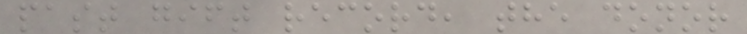past gift record, the donor
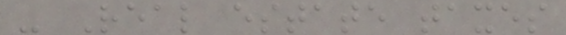- Real estate taxes
